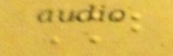Should
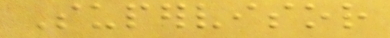Supervisor
